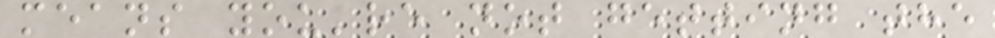means you're not getting the
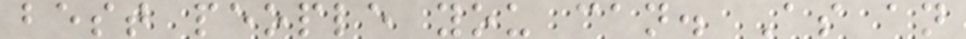best people you can. As an
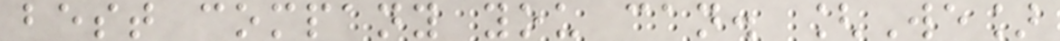best company you can. [We]
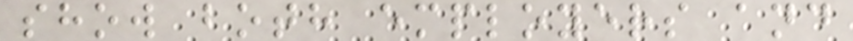show both employers and
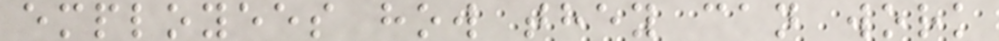employees how they can work
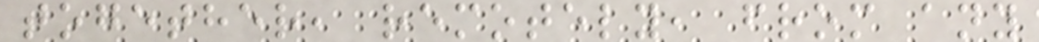together, remotely, from any
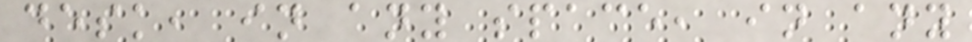desk, in any space, in any
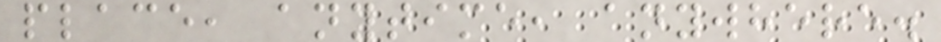place, anytime, anywhere.
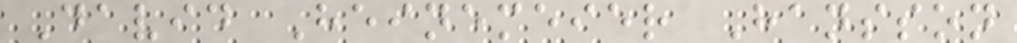David Heinemeier Hansson
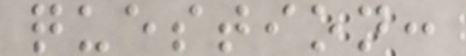question:
